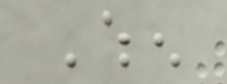When
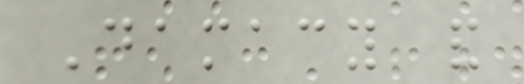Damacy and
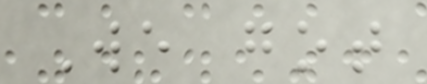We got
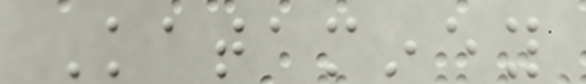Kataminey
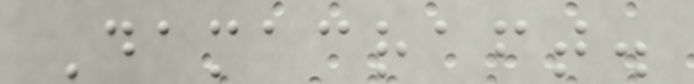Damacraft.
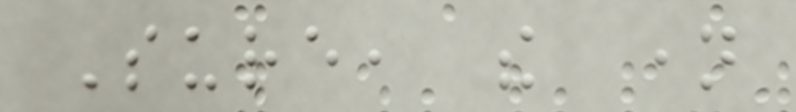Sure, the name
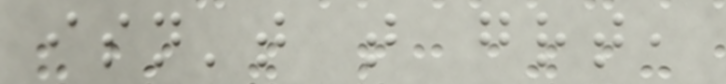isn't that great,
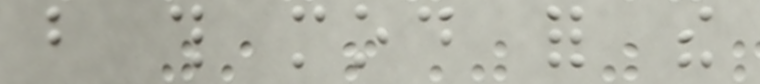but this mod for the
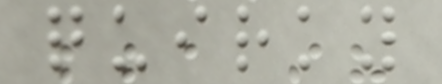quirky
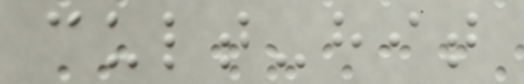cult-hit
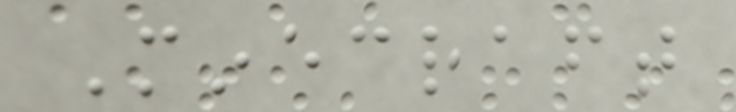Minecraft
